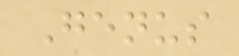Genus
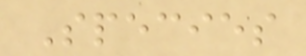Species
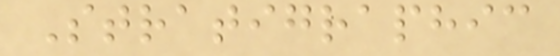Stratigraphic
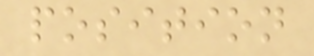position
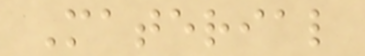Material
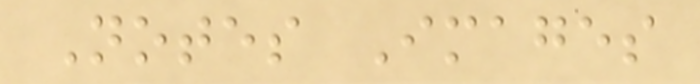Notes Images
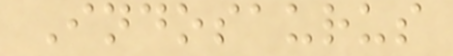Indosaurus
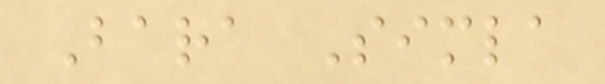Bara Simla
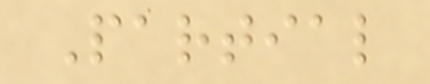Partial
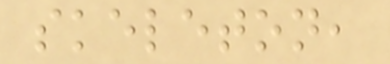skeleton,
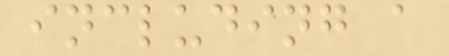including a
